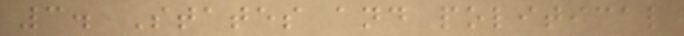3. States and political
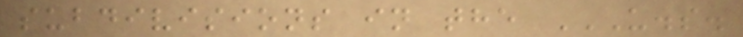subdivisions in the U.S.
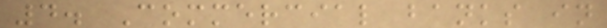4. Commercial banks in
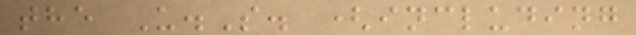the U.S. (including
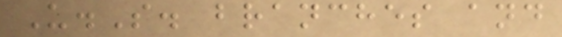U.S. branches and
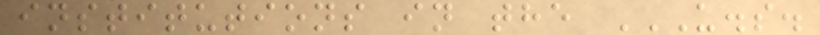institutions in the U.S.
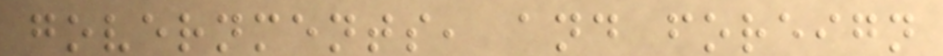governments, and foreign
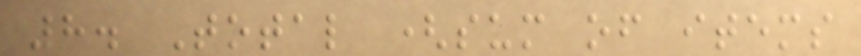8. Total (sum of items
